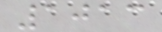1013
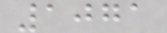1071
